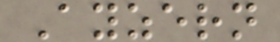Ayzern
